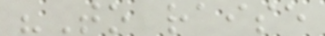"To raise
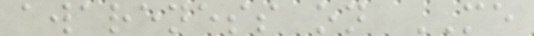awareness on ME
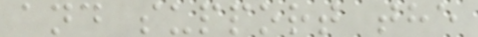and support the
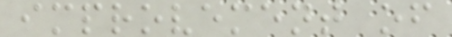improvement of
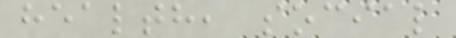health, social
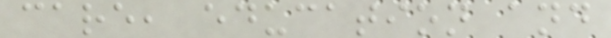care, education and
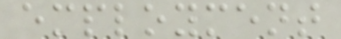employment
